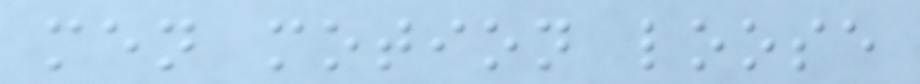men motion loose
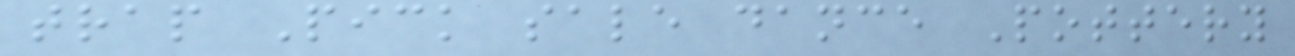trap Pick sale dance Pottery
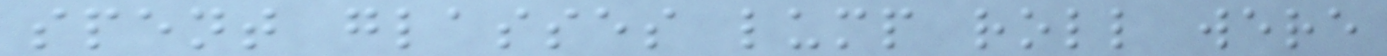spent glasses lump roll were
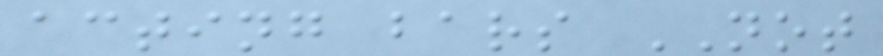acting bars NOT
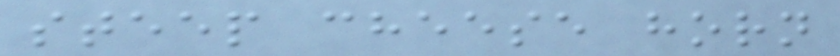steep cheese horn
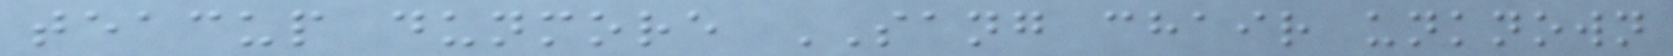teacup dunmore SANG chair unknown
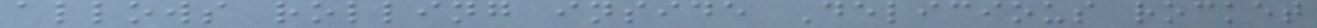allows rolling inside Delicious rocket
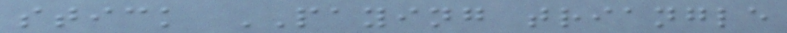stick PAYING triangle
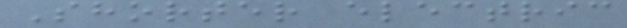Shorter electric
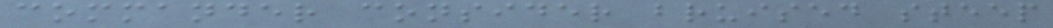commander consider bruised steep
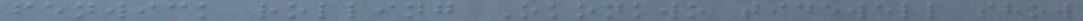fenwick rolling Okonkwo tidewell show
